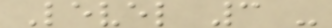Level 3 -
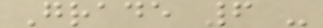Grade 6 -
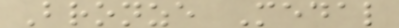Bronze Medal
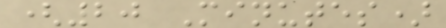(20 Minutes)
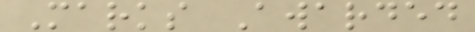Marks Awarded
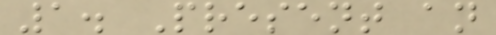1. Present an
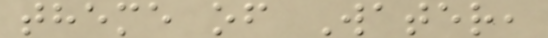theme of Water,
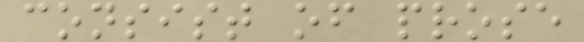consist of prose
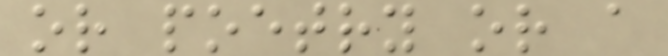or poetry or a
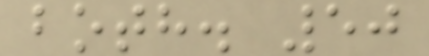both. 50
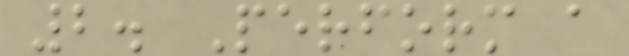2. Perform a
